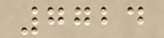7724
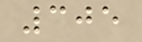305
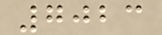7023
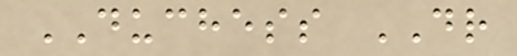DUCHESS DR
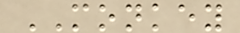MONKEY
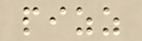pizz
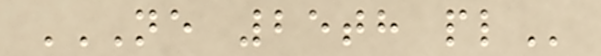NE 25TH PL
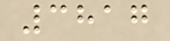3817
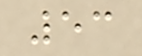53
